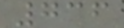736
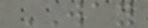WAY
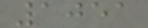1051
